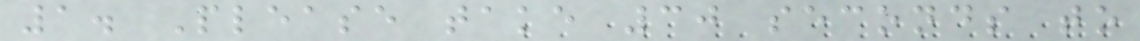1. Please take 30 seconds to
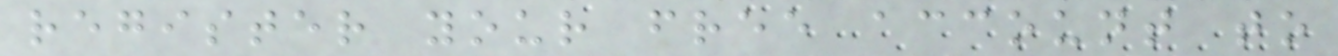register your free account to
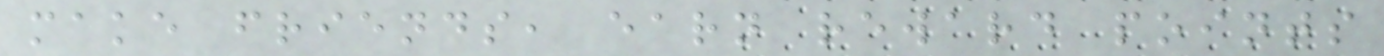make friends, earn reward points
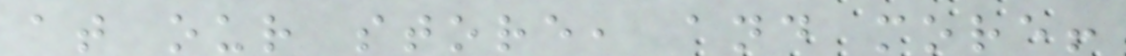at our store, and more!
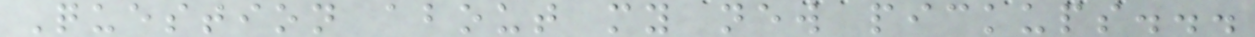Question about my new pickups...
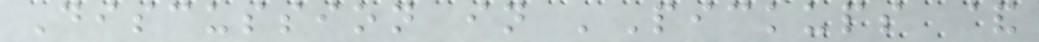Discussion in 'Pickups &
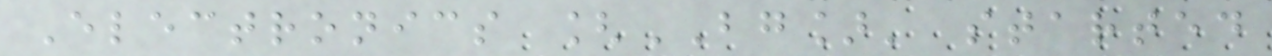Electronics [BG]' started
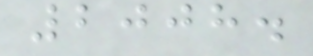2008.
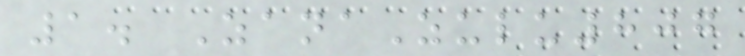1. ZanaZulu807
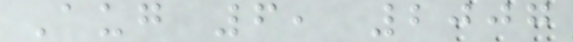Aug 6, 2007
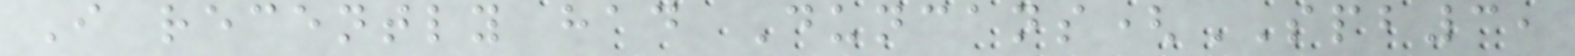I recently had Duncans(SPB3,
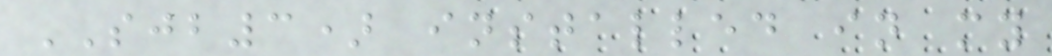SJB3) installed in my
